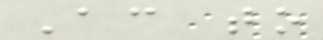According to
